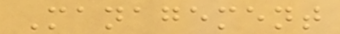Management
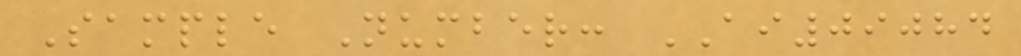Sample Number: AI09084
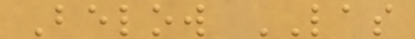Below LAS
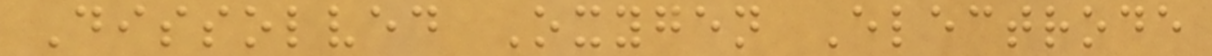Dissolved Oxygen Electrode
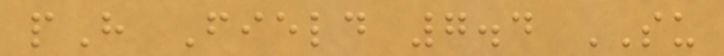pH Field 7.4 SU
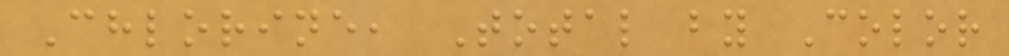Chlorine, Total by Color
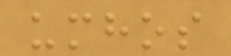umhos
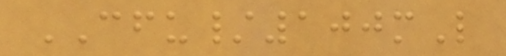CFU/100mL
